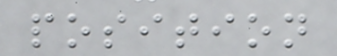position
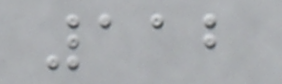112
